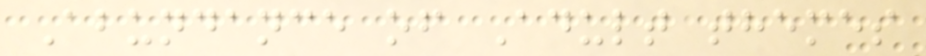Abundance of Adult themes
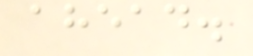ahead.
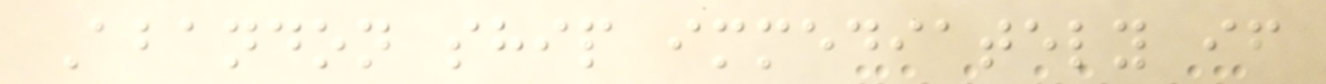Abandon ship immediately if
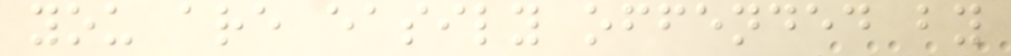you are easily offended by
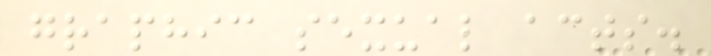graphic sexual acts.
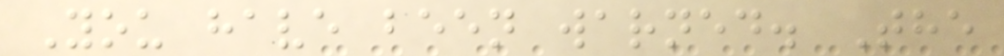You have been warned. The
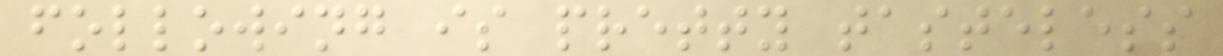following is pretty tasteless
